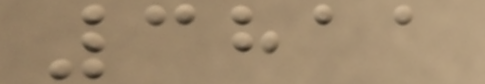3811
